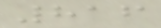816
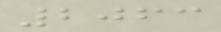2063
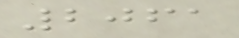2061
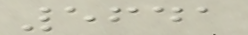5641
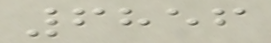6856
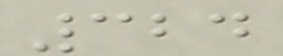324
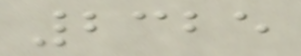2325
